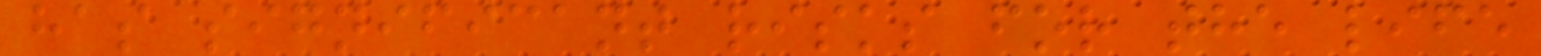has significant risks for the life
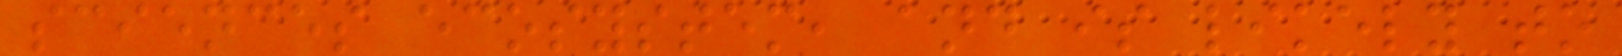sciences ecosystem, and is likely to
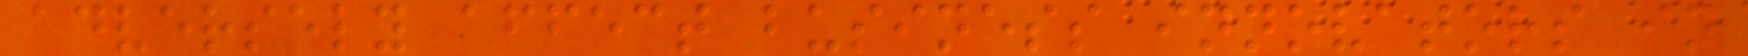adversely affect business innovators in
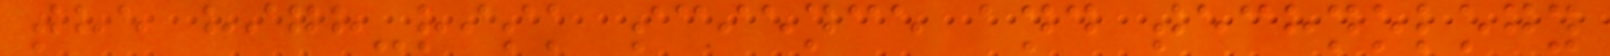the high-risk science and technology
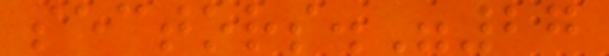sectors."27
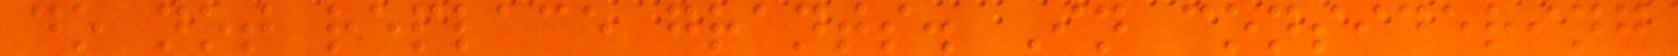do not replace grants. In considering
